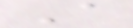A
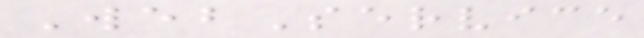WebService
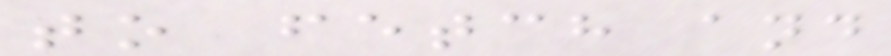to fetch and
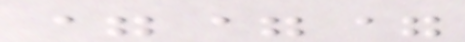===
